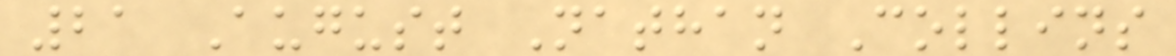21 August Nathan Collins
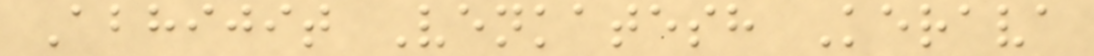Abhijit Venkatesh Kerava
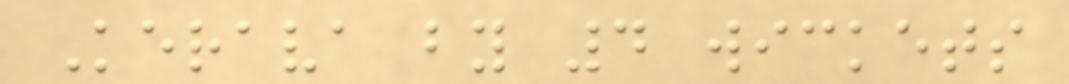Kerava by 4 wickets
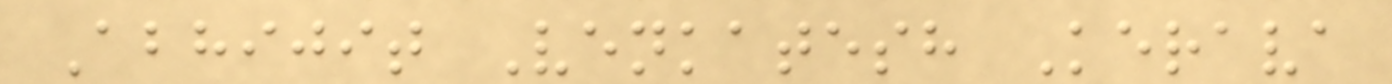Abhijit Venkatesh Kerava
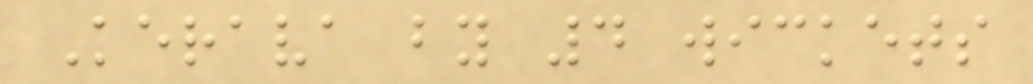Kerava by 4 wickets
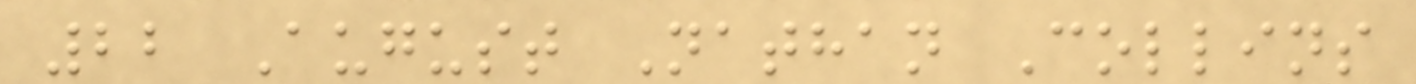22 August Nathan Collins
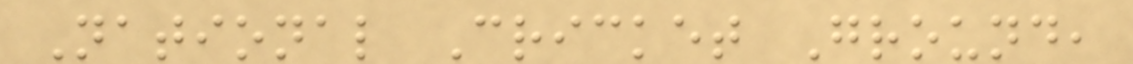National Cricket Ground,
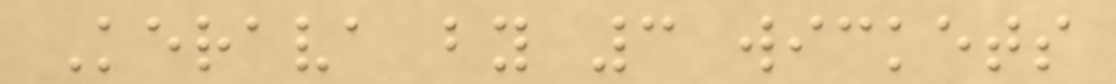Kerava by 3 wickets
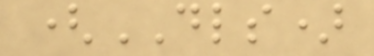(DLS)
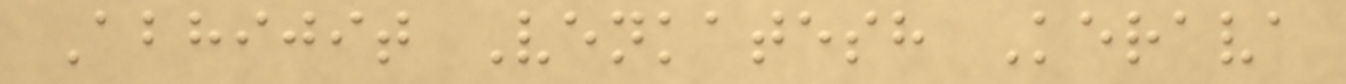Abhijit Venkatesh Kerava
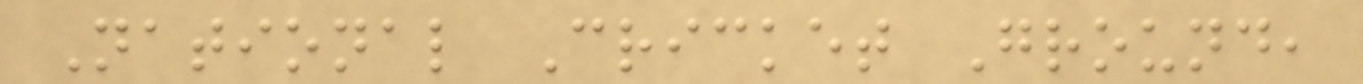National Cricket Ground,
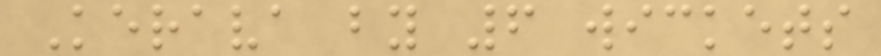Kerava by 6 wickets
